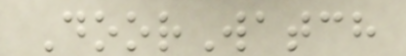DoorWatch
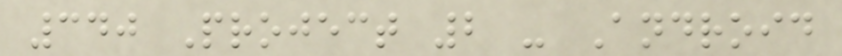340 Project 2 - Android
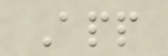App
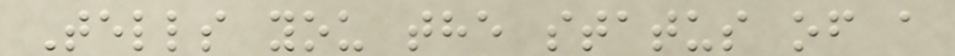Tells you the status of a
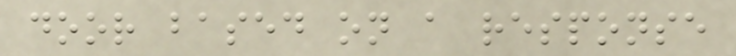door based on a response
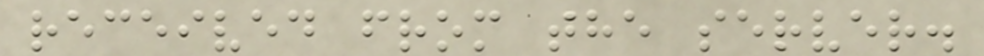received from the server.
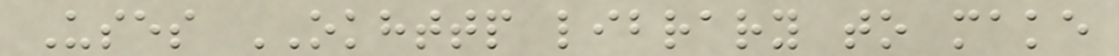Uses OKHTTP library to make
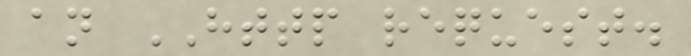an HTTP request.
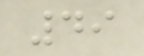49
